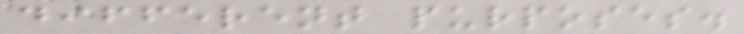different purposes.
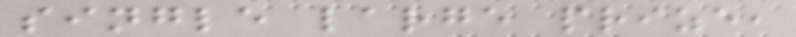single large prize,
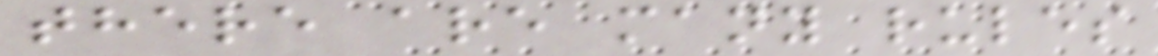there are many rules
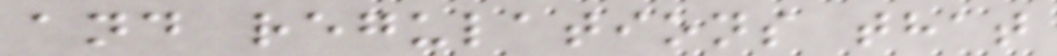and regulations that
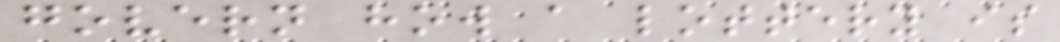govern how a lottery is
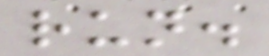run.
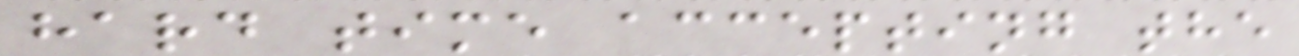hard time accepting the
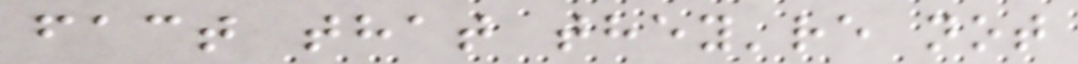fact that they're not
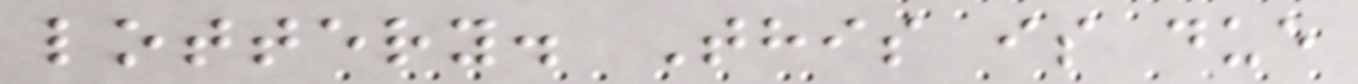lottery. This is due
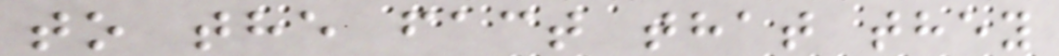to the fact that they
